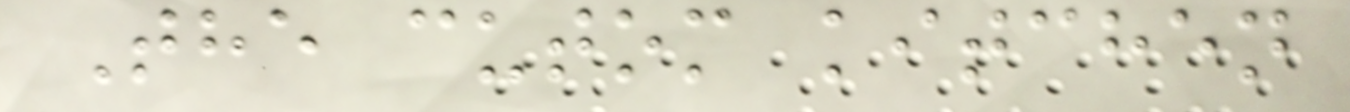The cutom kitchen
